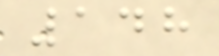148
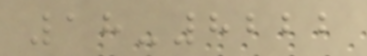18-8222
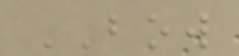BOW
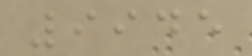9945
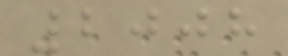2008
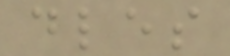dles
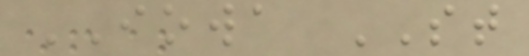IOWA ST
